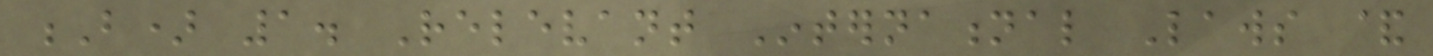B) 1. Relevant International Laws &
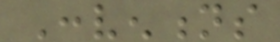Conventions
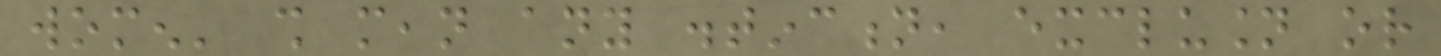women' shall mean any distinction, exclusion or
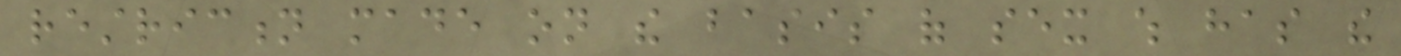restriction made on the basis of sex which has the
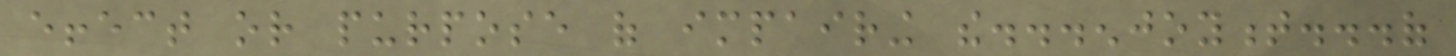effect or purpose of impairing the...enjoyment...of
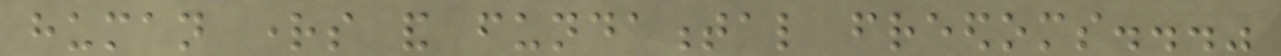human rights and fundamental freedoms..."
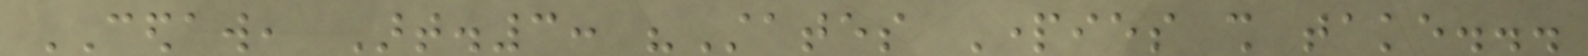CEDAW, Art.3: "States Parties shall take...
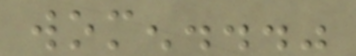women..."
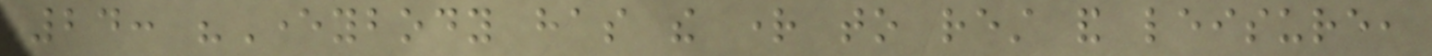24: "Everybody has the right to rest and leisure,
